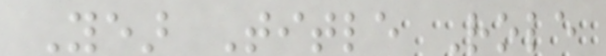Year Title Role
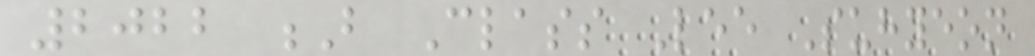2022 B Class Lee Suhyeon
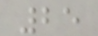25
